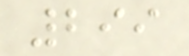299
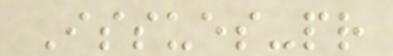Issues-pr
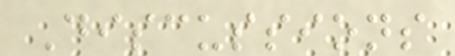Discussions
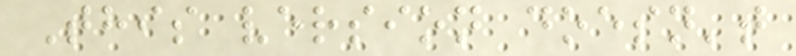This version doesn't
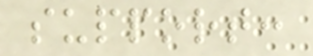support:
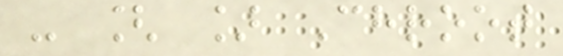- [ ] Chroot
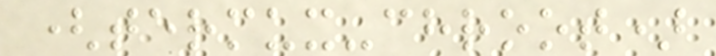(termux-chroot)
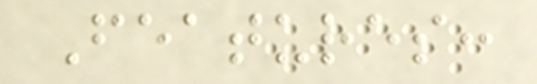Features:
